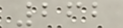262
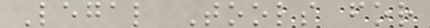Legal Tools for
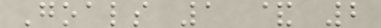Goals 1 & 2
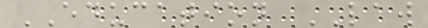EDUCATION LAW
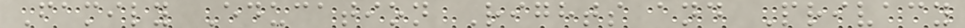Family Education Rights and Privacy
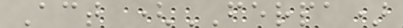Act (FERPA)
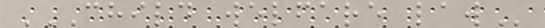CHILD WELFARE LAW
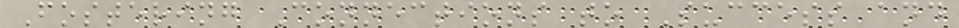Fostering Connections to Success and
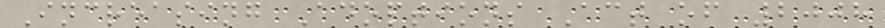Increasing Adoptions Act of 2008
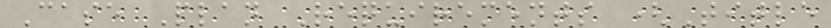Case Plan Requirements (Title
